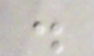.
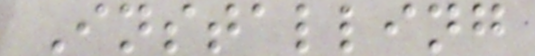Installing
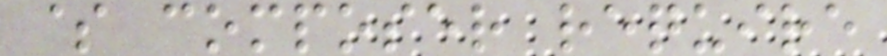$ composer require
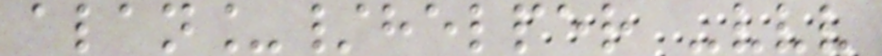alan_/helper -vvv
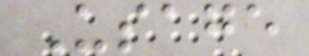Usage
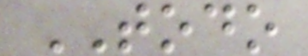TODO
